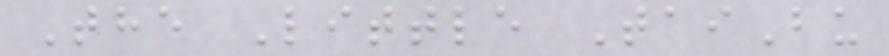The Little TaiBu
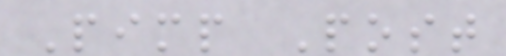Pimp Post
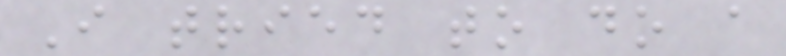I tried to do a
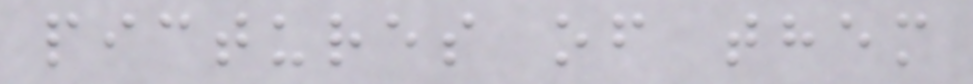pictures of them
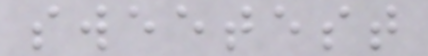sweetest
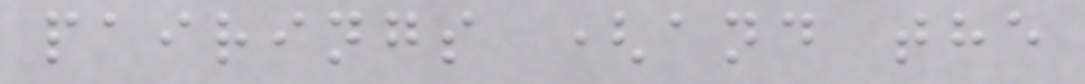pairings (and the
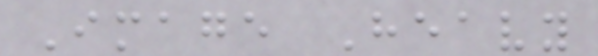Image Heavy
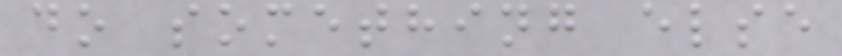do something else
